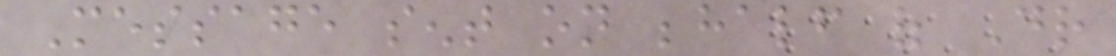Message sent on behalf of Dr
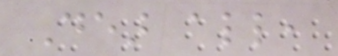Dear all,
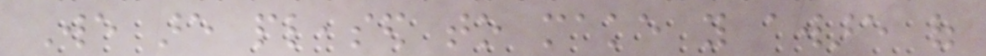We are pleased to make you aware of
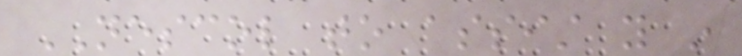NESCOL to assist you in
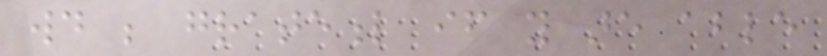would be grateful if you are able
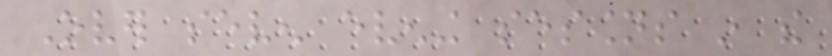Over seven evening sessions in the
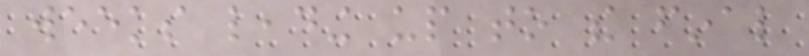weeks leading up to the final
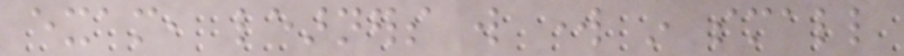exam, learners will work in small
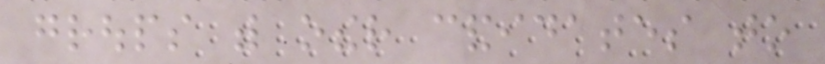groups with other candidates to
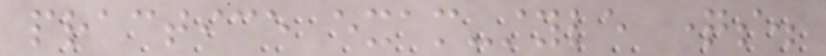practice exam-style questions.
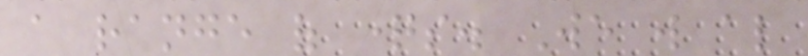a range of questions. We will also
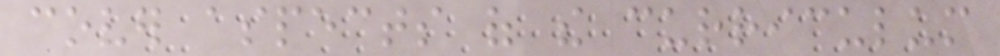cover aspects of the curriculum
